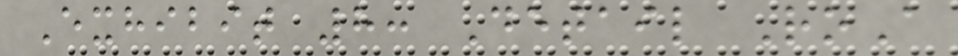Exhibit 8: Detail RoA
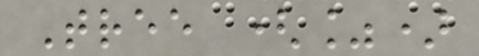Tree (%)
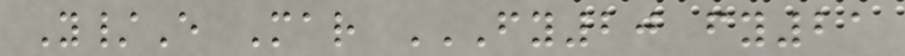Y/E Mar FY20 FY21
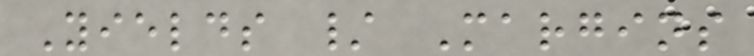Yields / Margins
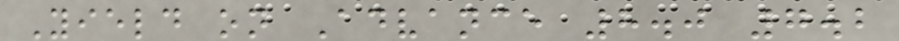Yield on Advance 8.0 7.2
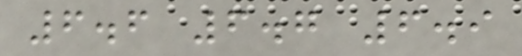6.6 6.7 6.9
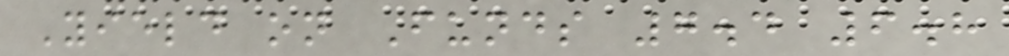Yield on Funds 7.4 6.8
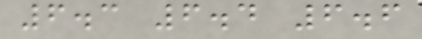6.3 6.4 6.6
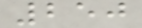250
